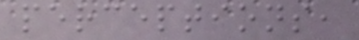perceptions,
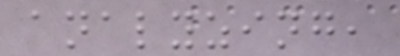analyzing,
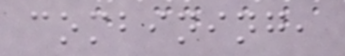combining,
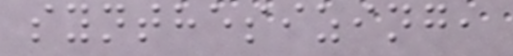synthesizing,
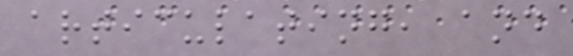articulating, and
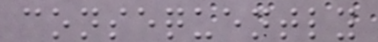consequently
